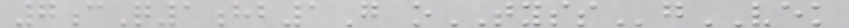7cQ1hb1G oTYSSgVEK
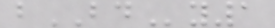bBDy1
